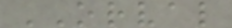ORVAL
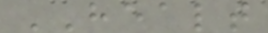HEALT
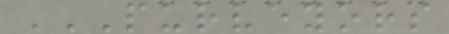PURVEYORS
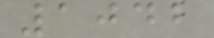1042
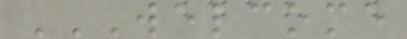WELCOME
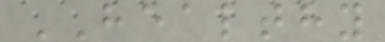HEALTHY
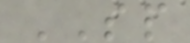SP
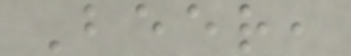Beer,
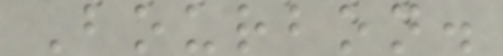Bourbon.
